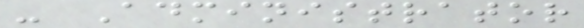- Administrator
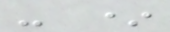- *
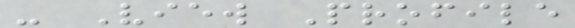- View Profile
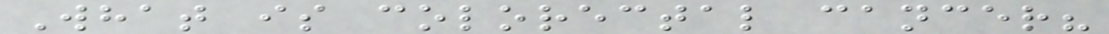What is colorectal cancer?
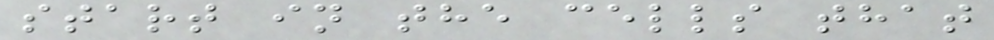start in the cells that
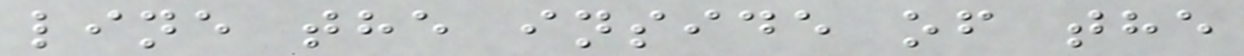line the inside of the
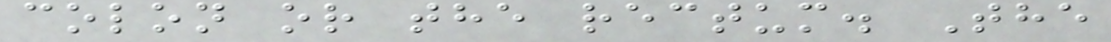colon or the rectum. The
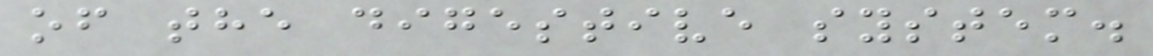of the digestive system.
